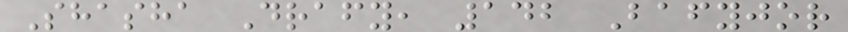Shasha Drafy, 142 Bafyjor
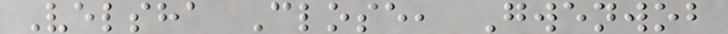Velsha Close, Gwenwob
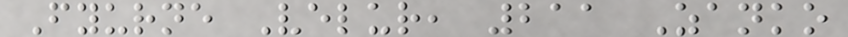Fyurne Velur, 211 Zanko
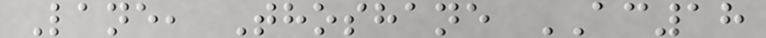Lane, Thoshane AC18
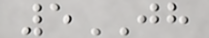5JH
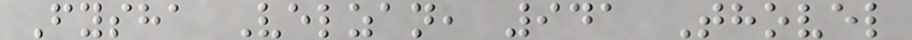Fysha Velzan, 941 Thovel
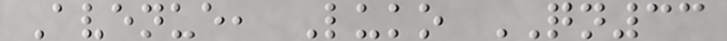Avenue, Luko QN33
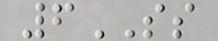6SS
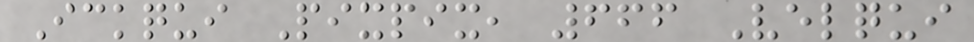Ickqui Pixpix, 666 Velqui
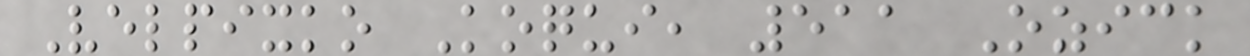Velpixko Koqui, 511 Ozick
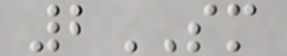2SM
